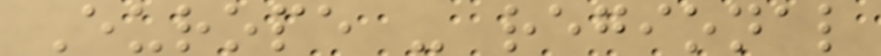Europe - regional
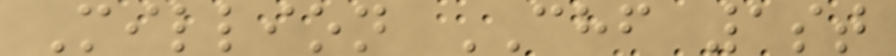Million CHF 1st
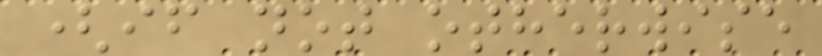(if not otherwise
